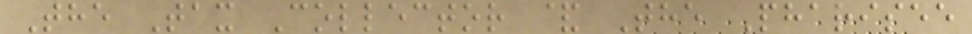The Tax Collector & The Pharisee
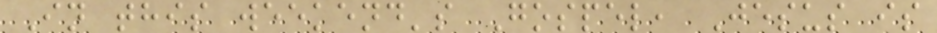In this weekend's Gospel, Jesus is
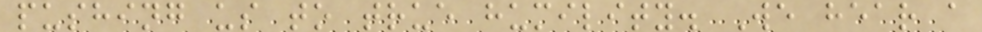pushing us to true humility. We hear a
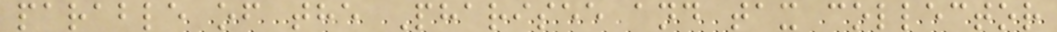parable of the Pharisee and tax collector
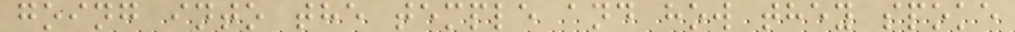going into the temple and how they spoke
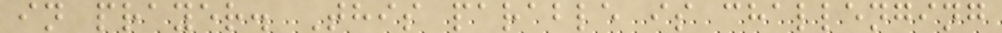in prayer. This parable is challenging
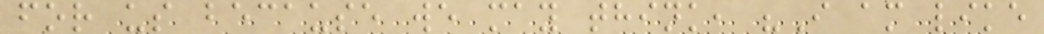for us because we may think, "I am like
